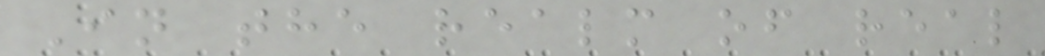In the realm of real
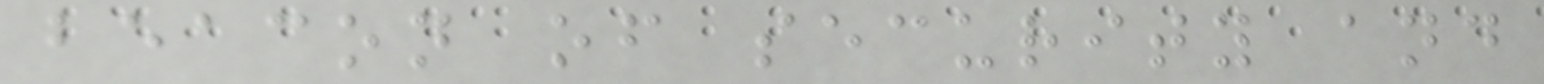beacon of security and
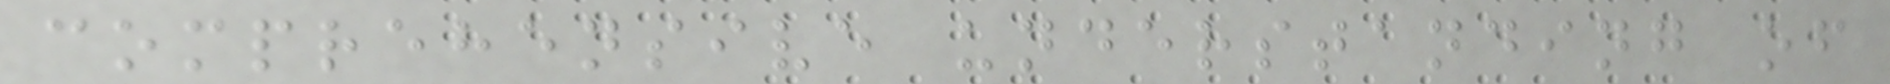comprehensive understanding of
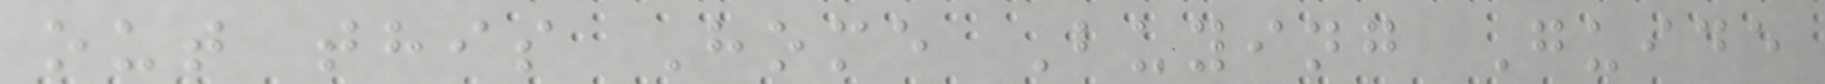out this Home Buying Guide
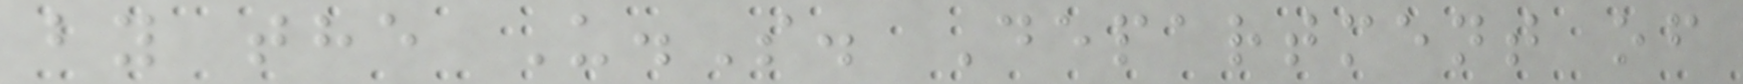by the U.S. Department of
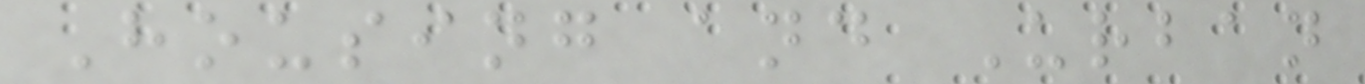Housing and Urban
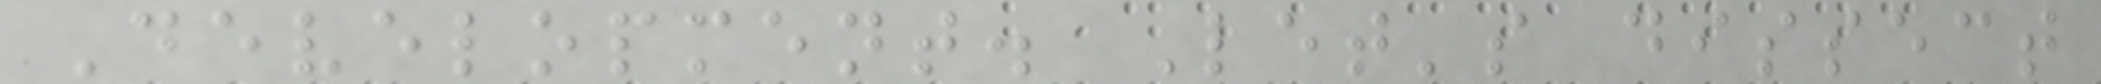Development. Let's dissect
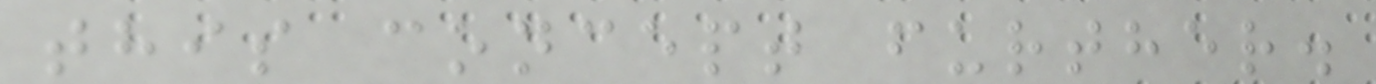this concept further.
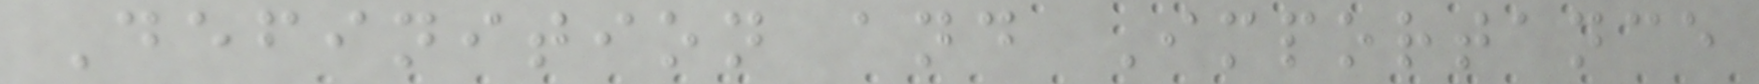Definition and Importance
